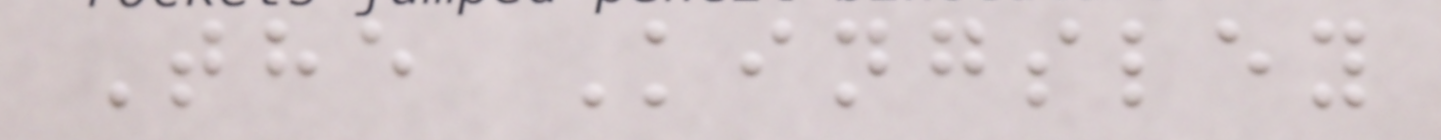The Kingsley
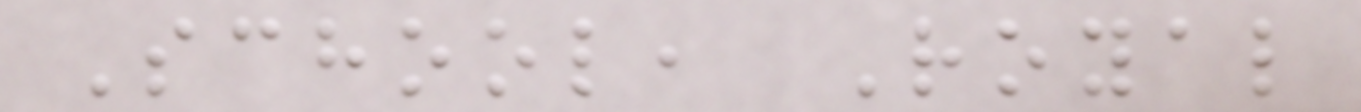School, Royal
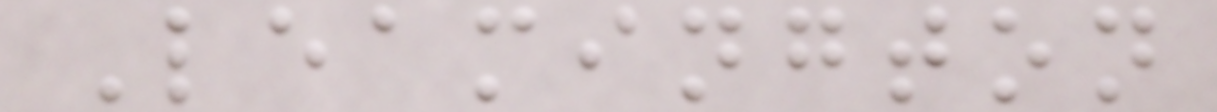Leamington
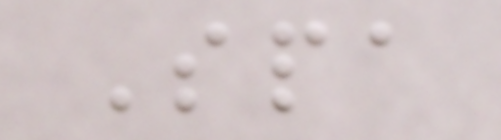Spa
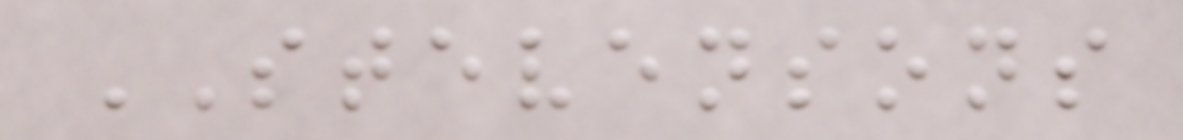STEVENSONS
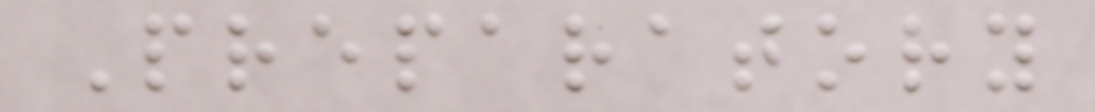Preparatory
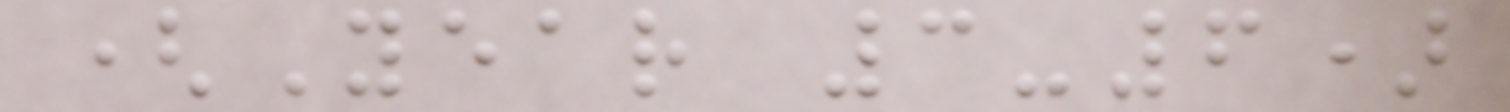(Year 3-6)
